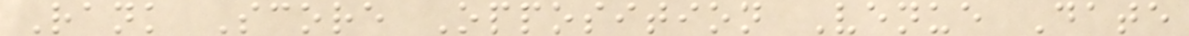Rank Score Opposition Venue Date
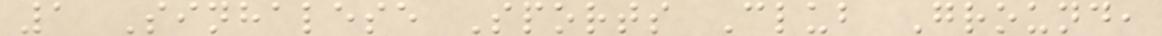1 Sinhalese Sports Club Ground,
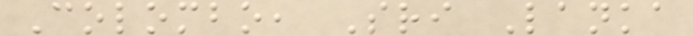Colombo, Sri Lanka
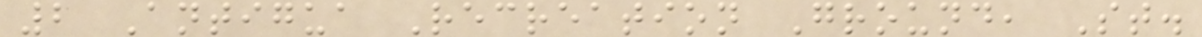2 Antigua Recreation Ground, St.
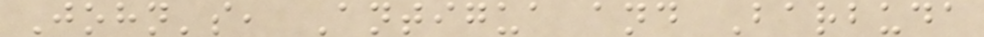John's, Antigua and Barbuda
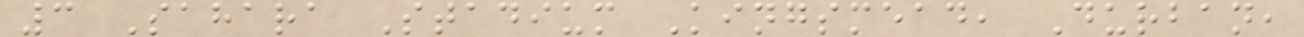3 Sahara Stadium Kingsmead, Durban,
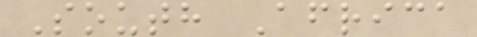South Africa
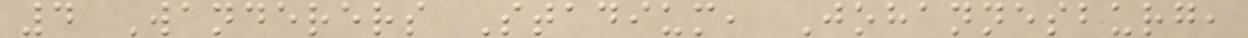4 Wanderers Stadium, Johannesburg,
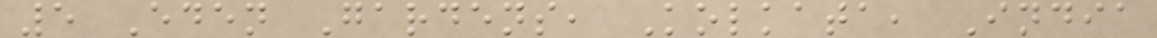5 Eden Gardens, Kolkata, India
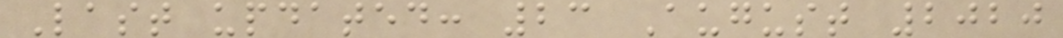Last updated: 23 August 2020
